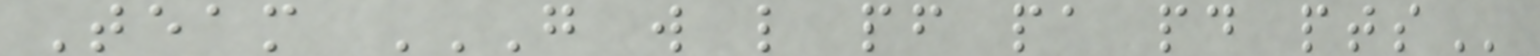Team G W L PF PA PD PTS
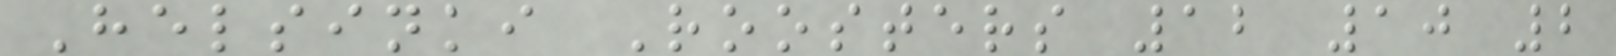Helsinki Roosters 12 10 2
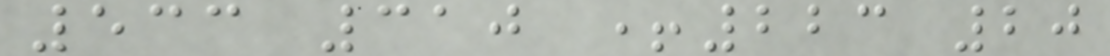533 310 +223 20
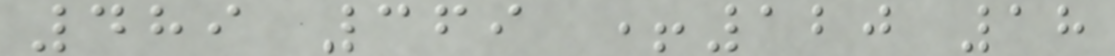489 369 +120 18
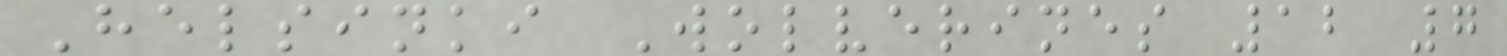Helsinki Wolverines 12 7
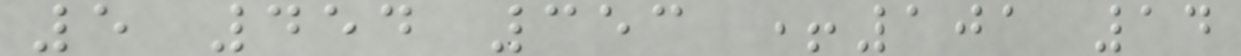5 454 353 +101 14
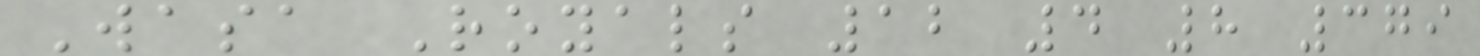Wasa Royals 12 4 8 379
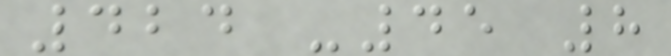424 -45 8
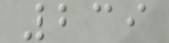239
